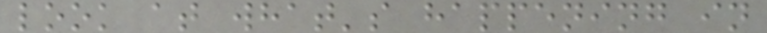look at what's happening in
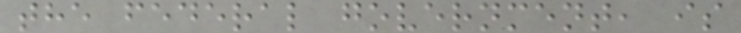the federal government, is
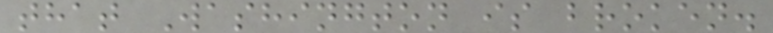that Washington is broken.
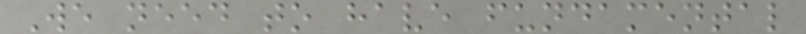We need to have fundamental
